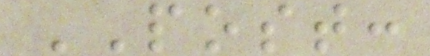POST:
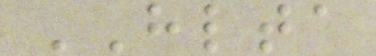HLTA
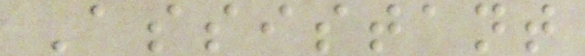Assistant
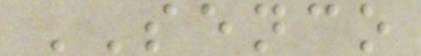SENCO
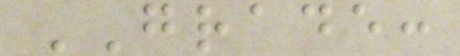GRADE:
